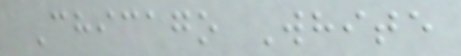Chicago White
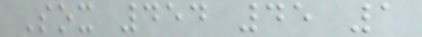Sox 454 45 1
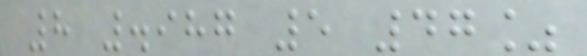8 .987 5 47%
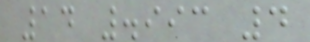14 .993 4
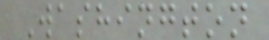Washington
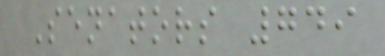Senators 749
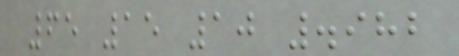65 15 10 .982
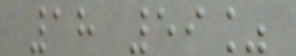18 59%
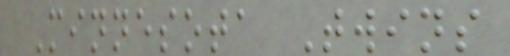Minnesota Twins
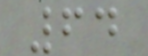64
